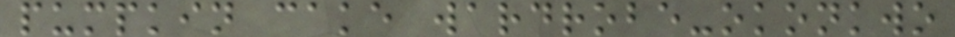pumpkin cake wardrobe-okonkwo
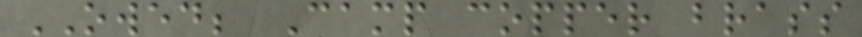OWED; Camp copper brass
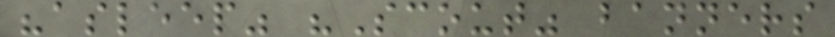"asleep" "Scout" banners
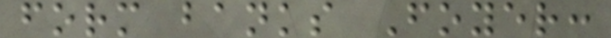form banks Foyer:
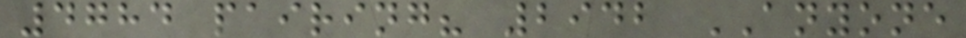4784 pairing? 2942 ANYONE
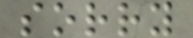sorry
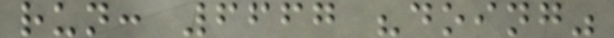run: 6667 "doing"
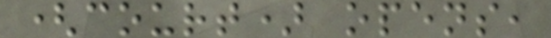(court) opens,
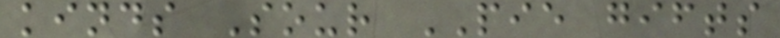kinds Sour PIE gifts
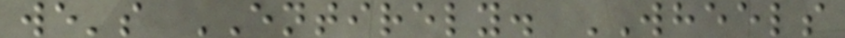we's ENTIRELY. WHEELS
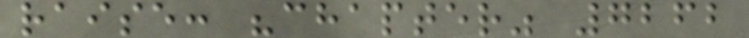raise: "chapter" 7262
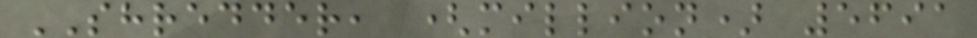SHREDDER, (million) 5691
